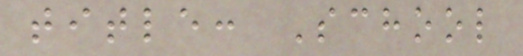title: School
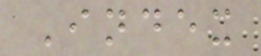Index
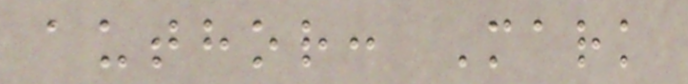author: Mark
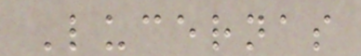Lucernas
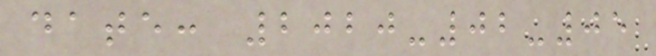date: 2020-02-05
